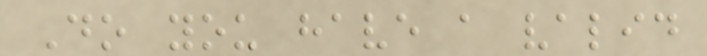Do you have a valid
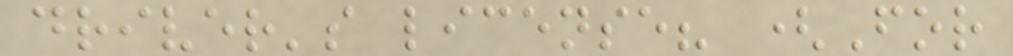driver's license? (For
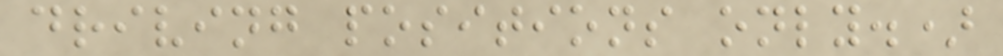driving positions only.)
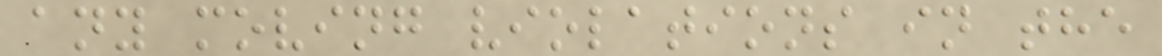any moving violations in the
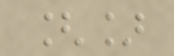[]
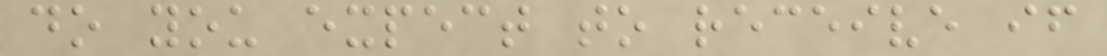do you expect to receive if
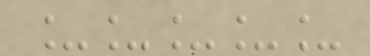_____
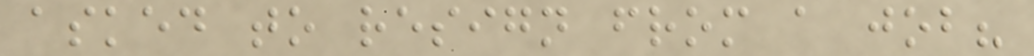asked to resign from a job?
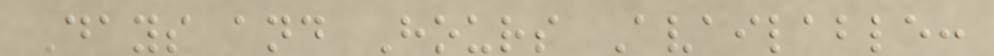Days and Hours Available:
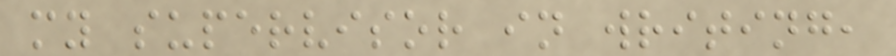my supervisor in writing,
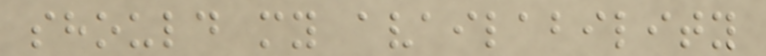should my availability
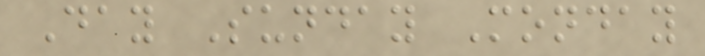Day Sunday Monday
